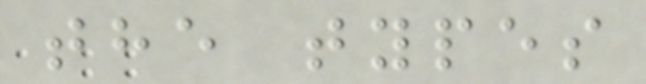the types
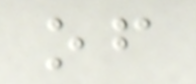of
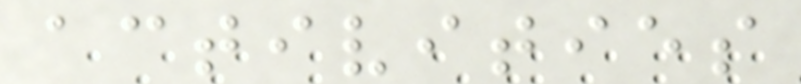activities
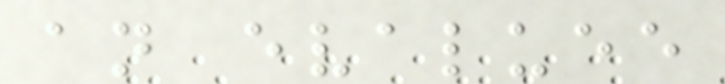an evaluee
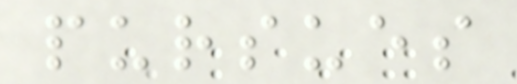pursues
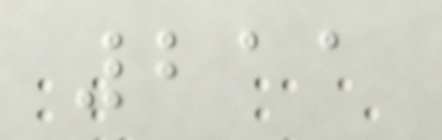211
